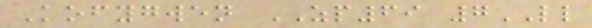Kofygwen ZP69 7LL
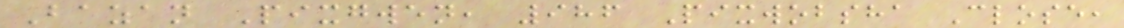Bazan Pixgwen, 986 Pixwobsha Close,
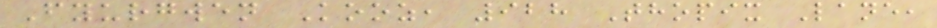Fyurgwen Kooz, 928 Thopix Lane,
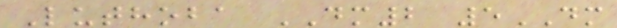Luthoba DM2 5DM
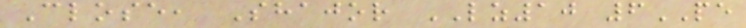Close, Shajor LZ10 6PE
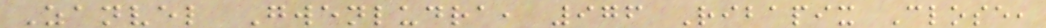Zanvel Gwenludra, 976 Ribapix Close,
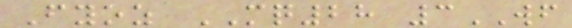Fyoz MQ28 3WF
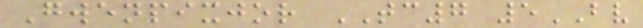Gwenpixjor TC7 5BV
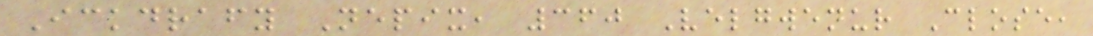Ickdrafy Nepix, 360 Velgwenur Close,
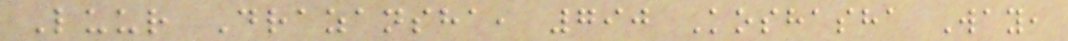Luur Drazansha, 790 Koshasha Way,
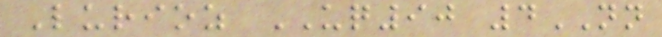Lurioz UQ90 4NN
